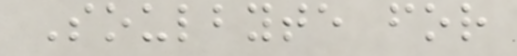Soulbyte for
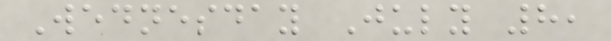Wednesday July 8,
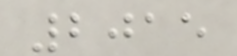2015
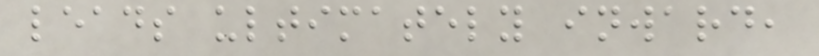leads ultimately inward,
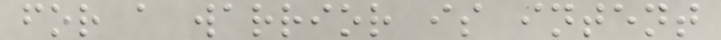for a warrior is intent
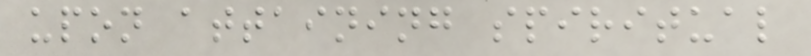upon attaining spiritual
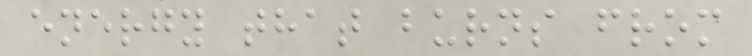energy that burns from
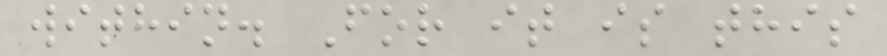within. For it is this
